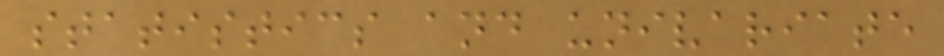statistics and univariate
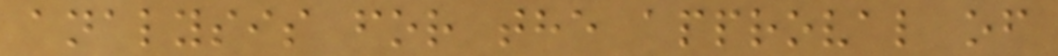analysis for the approval of
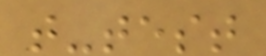t-test
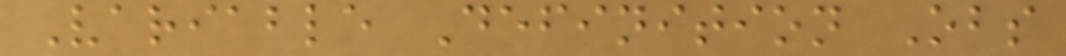Variable Definition Obs
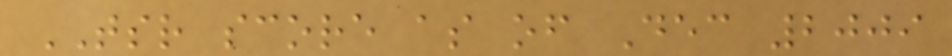TSR score as of Dec 2009
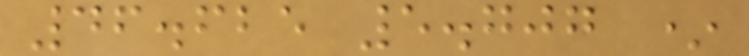46.625 5.707 *
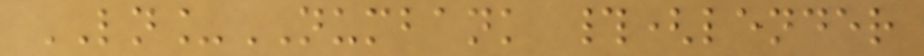LN_NUMBANK #(lender
